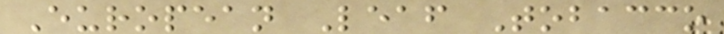European Leaf Tobacco
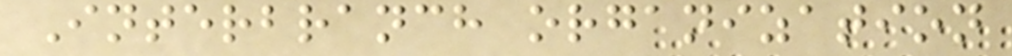Interbranch organization
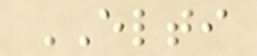ELTI
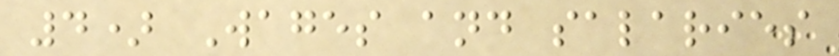4) Wages and salaries
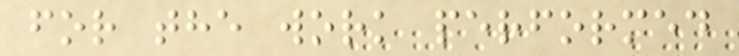for the work performed
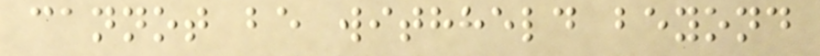cannot be withheld beyond
